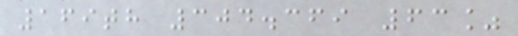169th 304.369 63%
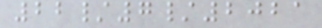22/7/2021
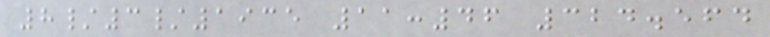8/3/1935 11:46 324.564
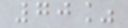70%
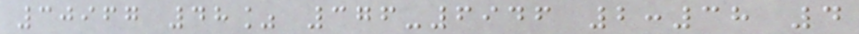30967 48% 376-6946 2:38 4
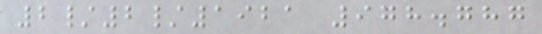2/2/1921 978.787
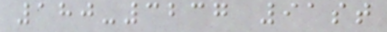180-3237 91st
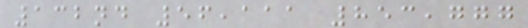132nd 56,111 853,777
